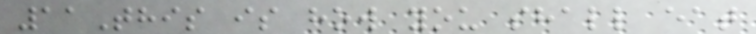11This is how you shall eat
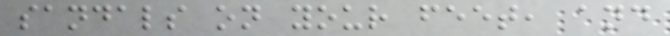sandals on your feet, and
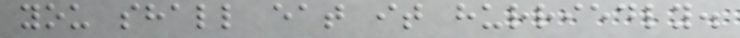you shall eat it hurriedly.
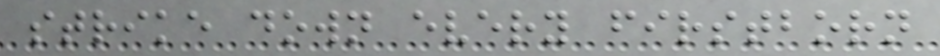strike down every firstborn
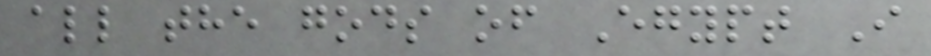all the gods of Egypt I
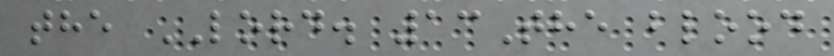the LORD. 13The blood
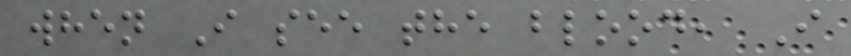when I see the blood, I
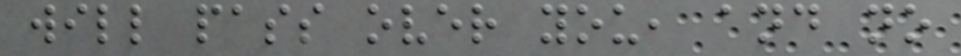will pass over you, and no
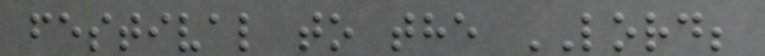festival to the LORD;
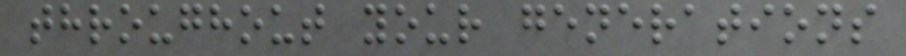throughout your generations
